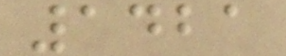1421
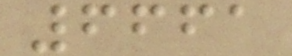6661
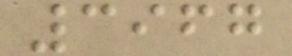3967
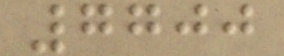7700
